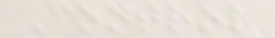Control
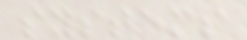systems
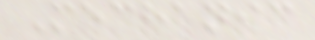Mechanic
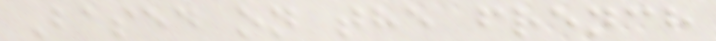Based on the french
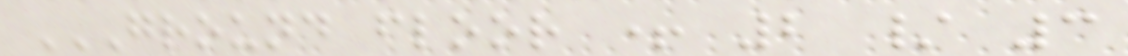GROUND FLOOR + 2 / 3
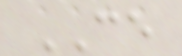CE
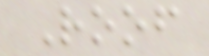Roof
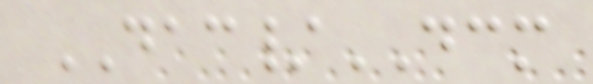DAC/DCM
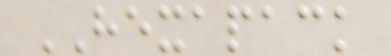HEXAPACK
